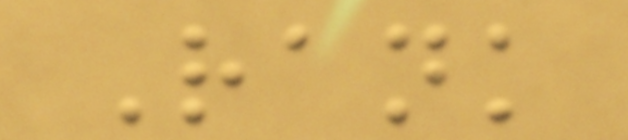Rank
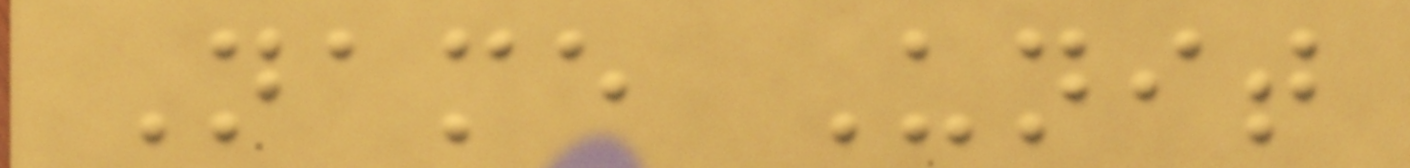Name Unit
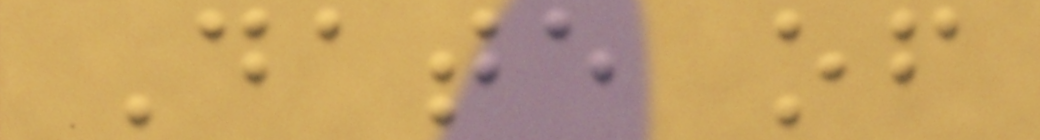Date of
